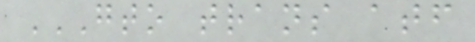GTO TRANS ATF
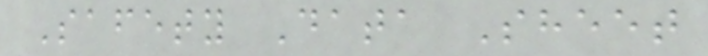Safety Data Sheet
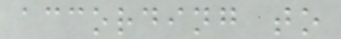according to
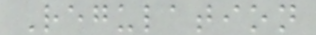Regulation
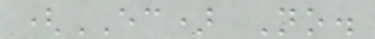(EC) No.
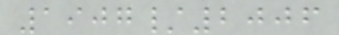1907/2006
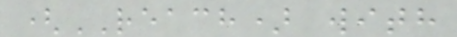(REACH) with
